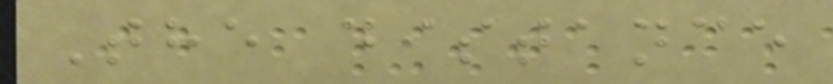The distance
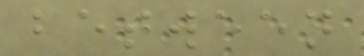between
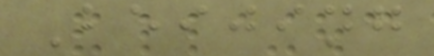Beijing
